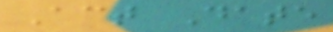Act Date
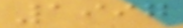1997
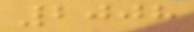2008
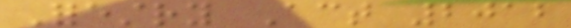Forestry Act 2012
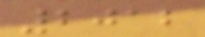2012
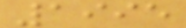1995
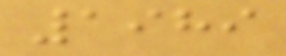1989
